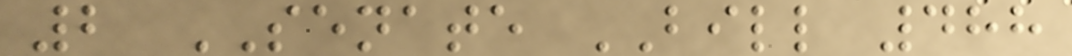2 SENATE BILL 488
